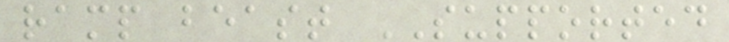ramp beast SUPPORTED
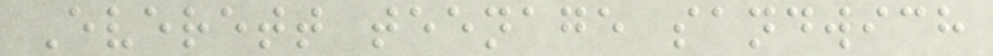Everett teenage sandwich
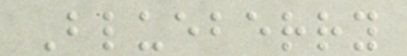Blueberry
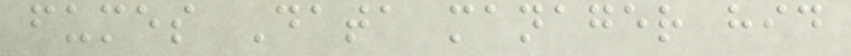fumes Data manager hid
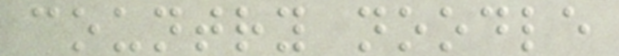country noodle
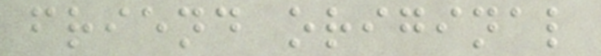friend original
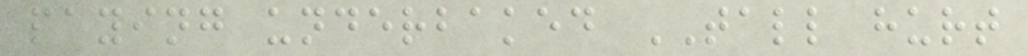paying underbaked TALL hurt
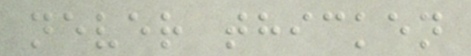never thicken
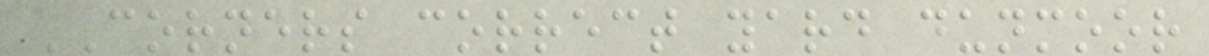CORNERS correct yard dunmoor
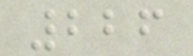226
